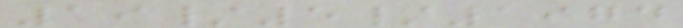19/5/1974
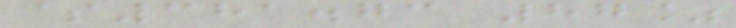$381.73 87%
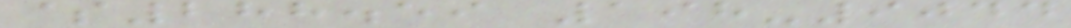$288.59 198-9044
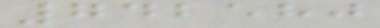742580
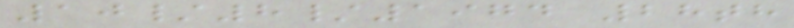10/8/1974 28th
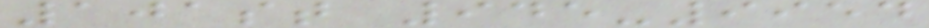101st 945-9954
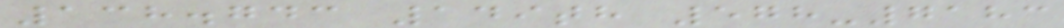138.743 149th 578-7183
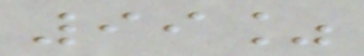99%
